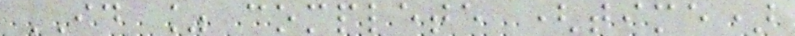ID % complete (time)
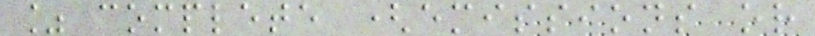% complete (emissions or
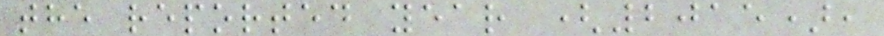the reported year (2015),
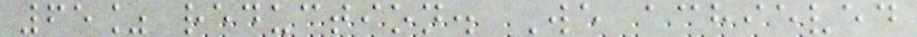65% reduction. We achieved
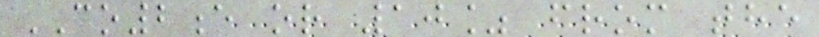CO2e or 10% from the
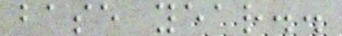base year..
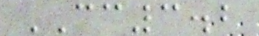CC3.2
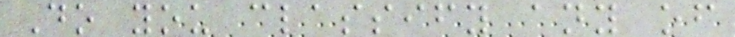Do you classify any of
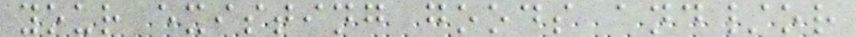your existing goods and/or
